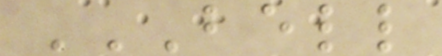BELL
